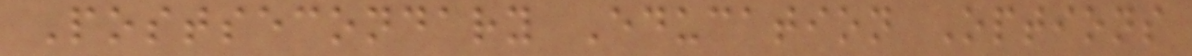Postsecondary Education Options
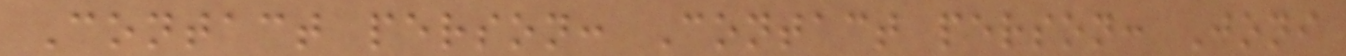Contact person: Contact person: Joni
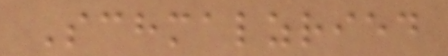Schmalzried
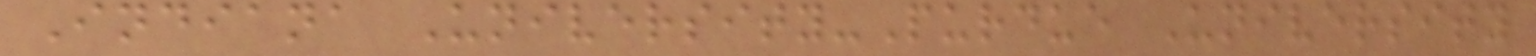Indiana University-Purdue University
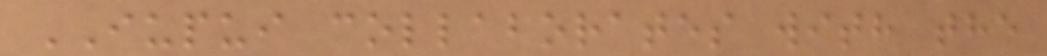IUPUI collaborates with the
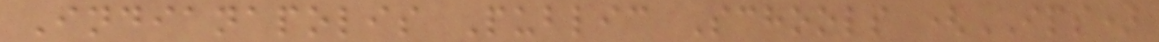Indianapolis Public Schools (IPS)
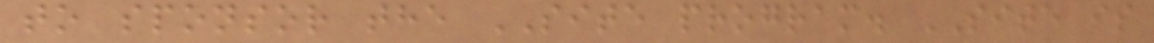to sponsor the SITE program. SITE is
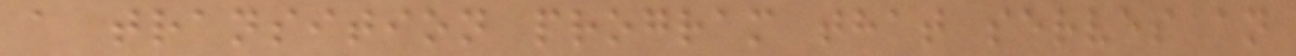a transition program that serves an
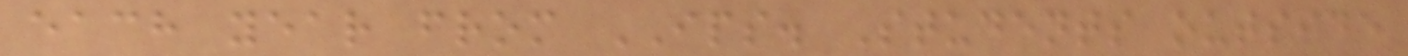each year from IPS. Students outside
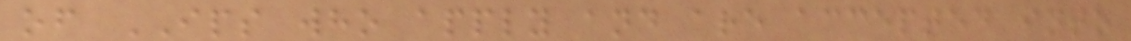of IPS who apply and are accepted into
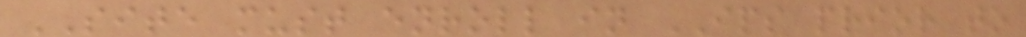SITE must enroll in IPS prior to
